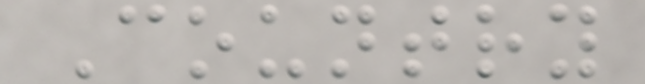Country
